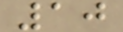10
